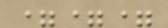===
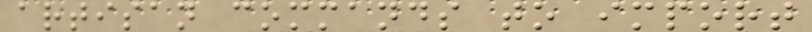artisan commands to import
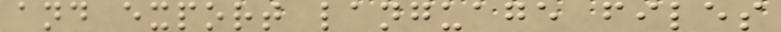and export language files
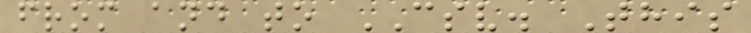from and to CSV. This
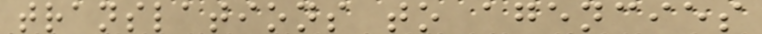translations to agencies
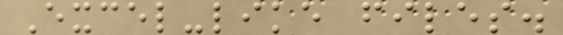Excel-like files.
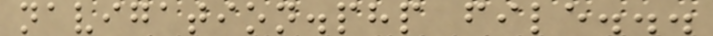navigation.php file...
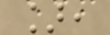],
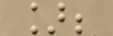];
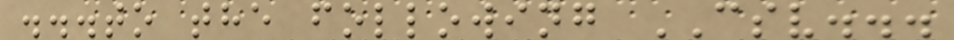...to the following CSV...
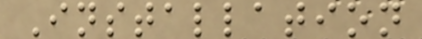Installation
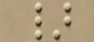}
